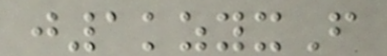j1kzyxF
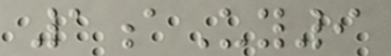1aUy9
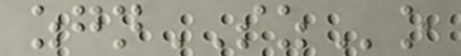zgnSZo
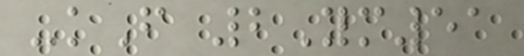-kF 2Ym51
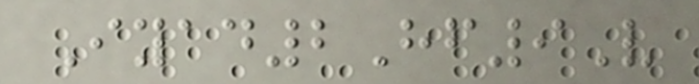Iyad2Hf9V
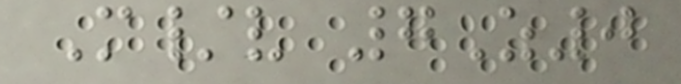M/v 7Z0
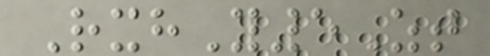RxhY5Zt
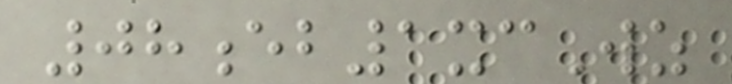08eb1xcWz
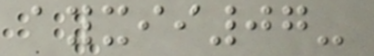ayxii07-
